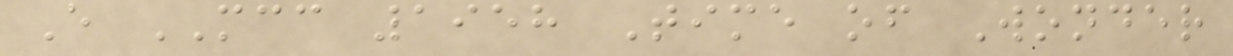E MCC 1958 Time of Wonder
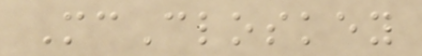McCloskey
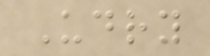Udry
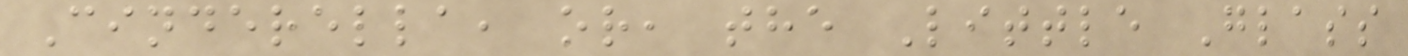Cinderella, or, the Little Glass
